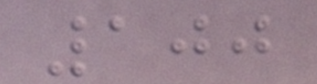100
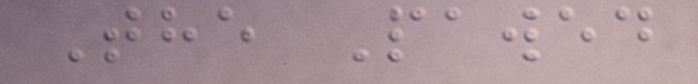The Pawed
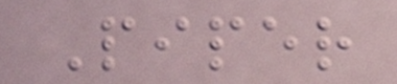Piper
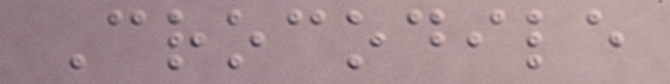Crocodile
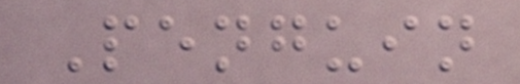Penguin
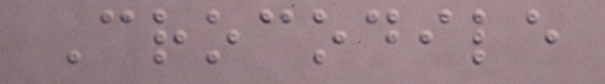Crocodile
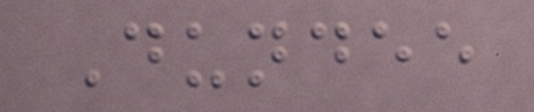Dundee
